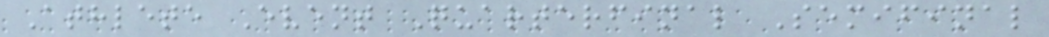Athlete Event Quarterfinal Semifinal
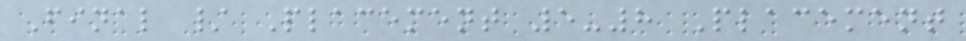Final / Placement 5-8 Placement
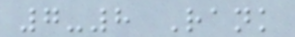7-8 Rank
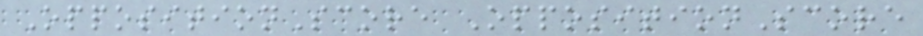OppositionScore OppositionScore
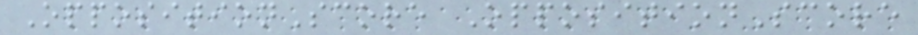OppositionScore OppositionScore
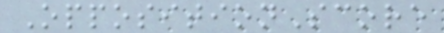OppositionScore
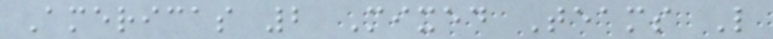Americas 2 Mixed Teams L
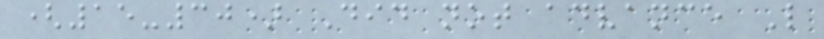(15-30) Did not advance L
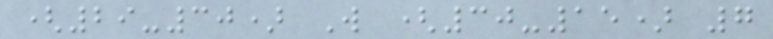(29-30) W (30-15) 7
